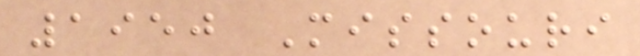1950 Missouri
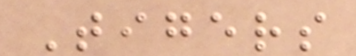Tigers
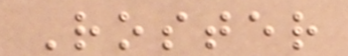Roster
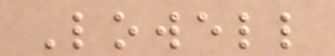Lowell
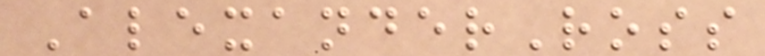AlexanderRoss
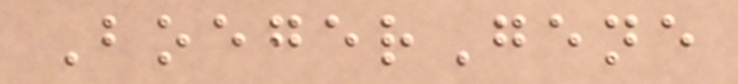BoegerGene
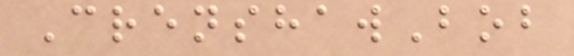CrenshawBob
